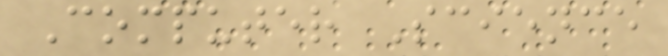Computer Science
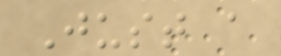Just a
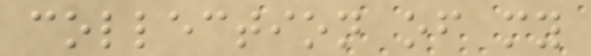collection of my
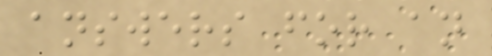answers for an
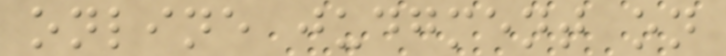online judgment on
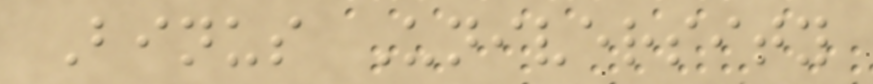Binus University
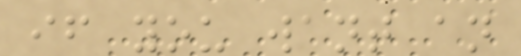if you want an
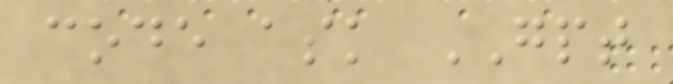code ask GPT
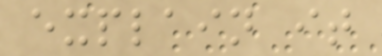explain it
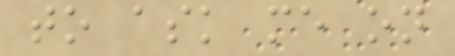to ask me on
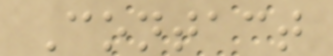Contact
